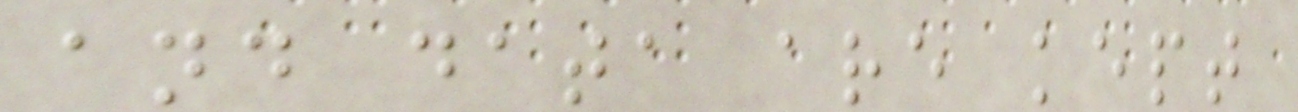and data are kept
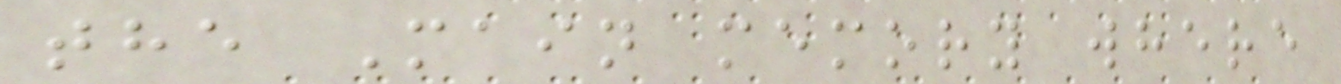the Main memory where
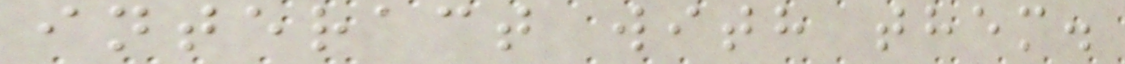interact with them.
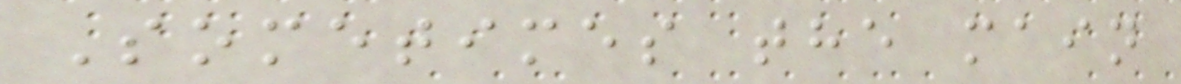Sometimes the main
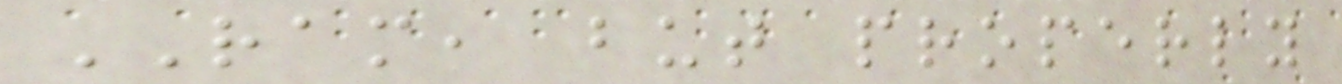RAM, but properly
